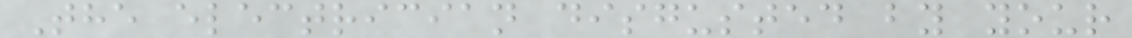The electrician disgusted by your
